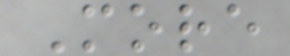More
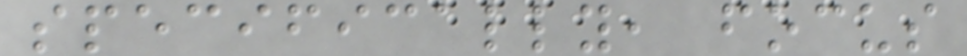specifically, focus
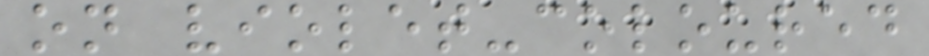on violet-coloured
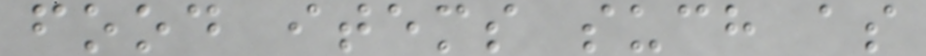food items such as
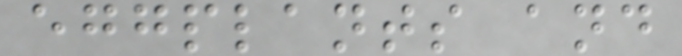eggplants and
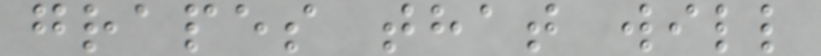grapes that will
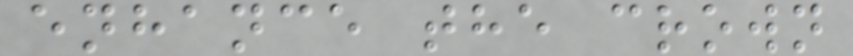enhance the crown
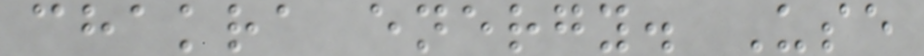chakra energy. Use
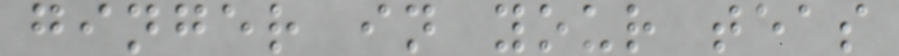ginger in your teas
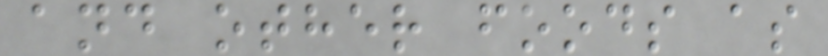and other foods as
